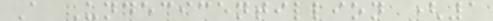A Undecicentillion (1
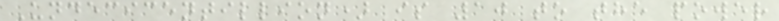Undecicentillion) is 10 to the power
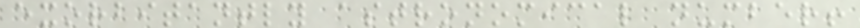exorbitantly astronomical number!
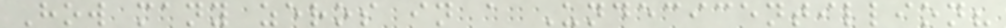How many zeros in a Undecicentillion?
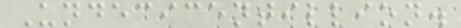Undecicentillion.
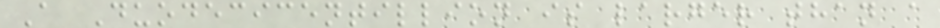A Duodecicentillion is larger than a
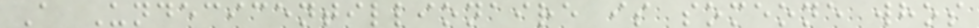A Undecicentillionaire is someone whos
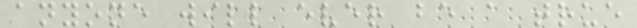anyone will ever be a true
